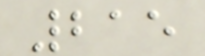215
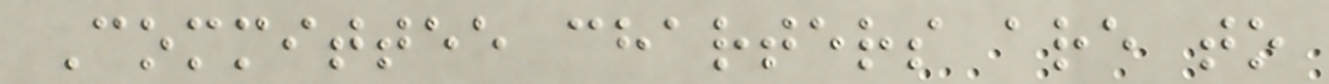Committee charters are to
